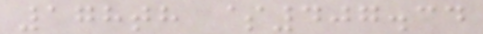178th $407.34
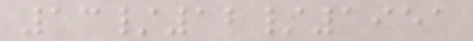13/12/1951
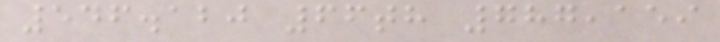546.120 66th 787,159
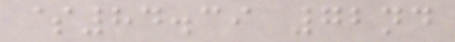$84.39 72nd
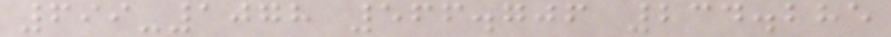699-1078 566.706 234.285
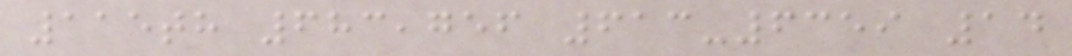115th 683,756 613-6359 14
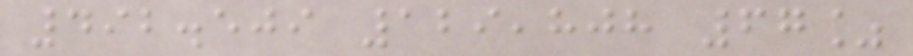492.509 129,808 67%
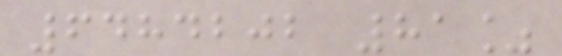6484202 81%
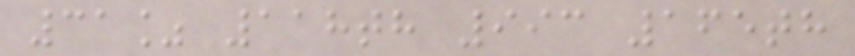31% 118th 993 165th
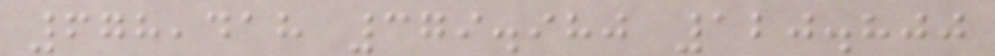678,418 379.980 120.800
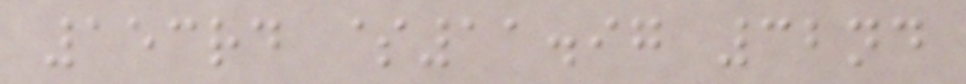153rd $11.97 32nd
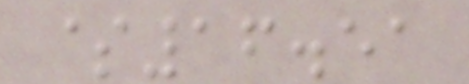$16.51
